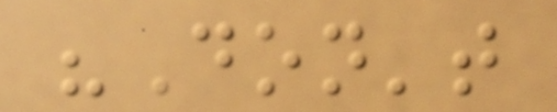"Don't
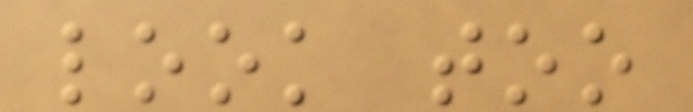look too
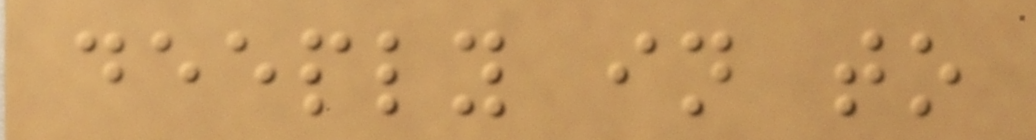deeply in to
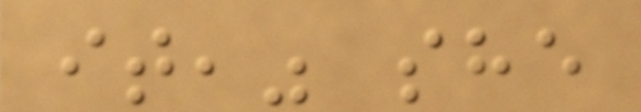it," she
